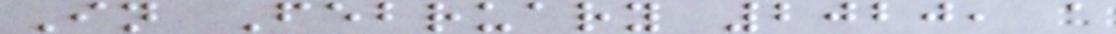In February 2020, a
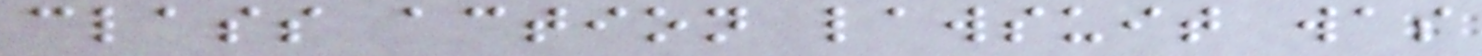class action lawsuit was
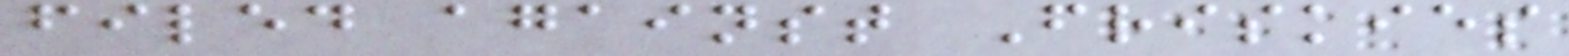filed against Friskies
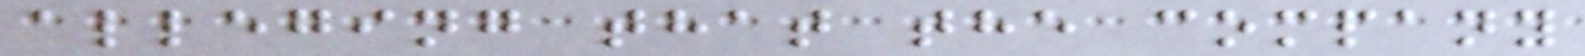alleging that the company
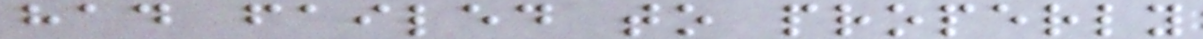had failed to properly
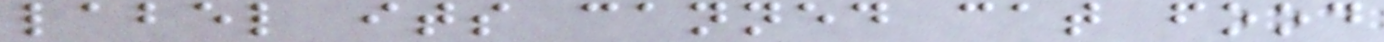label its canned cat food
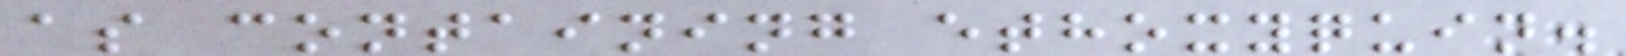as containing ethoxyquin.
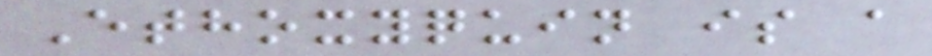Ethoxyquin is a
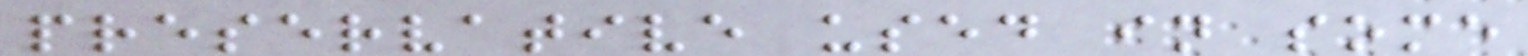preservative used in some
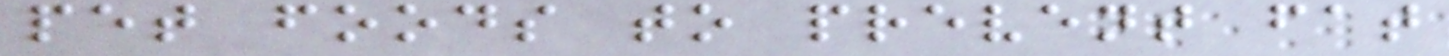pet foods to prevent fat
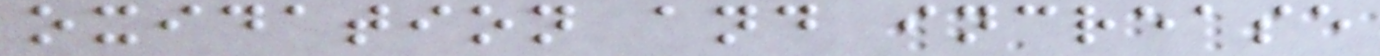oxidation and increase
